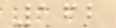162
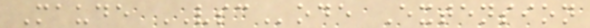Maude VSCode Extension
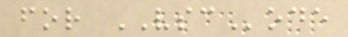for VSCode
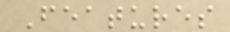Features
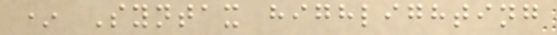* Syntax highlighting
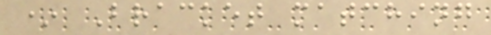* Bracket matching
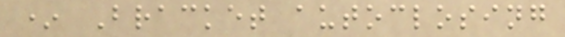* Bracket autoclosing
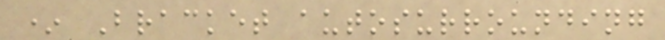* Bracket autosurrounding
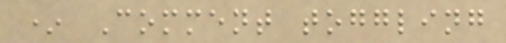* Comment toggling
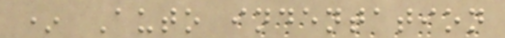* Auto indentation
